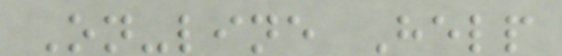On-line Help
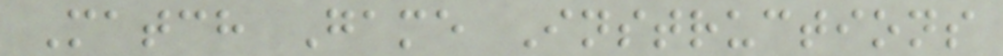Match Game Instructions
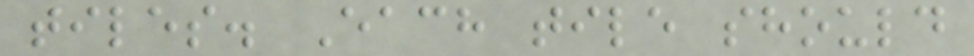tiles. Each tile should
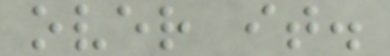over it.
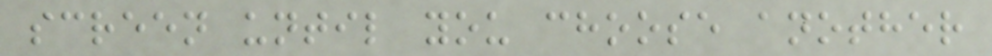screen until you choose another
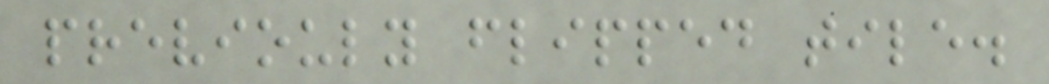previouly flipped tile.
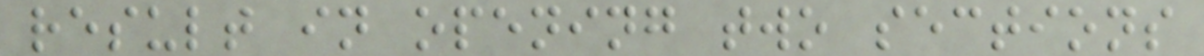result in opening two sections
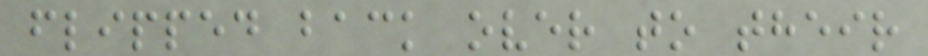flipped back over to their
